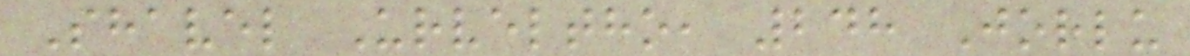Shavel Urveltho, 248 Jorlu
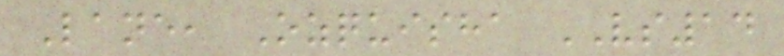Lane, Ozquisha VS14
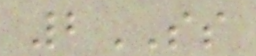2SS
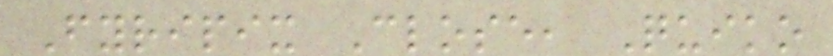Fyripix Close, Quiko
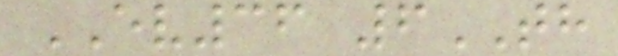EV36 6TH
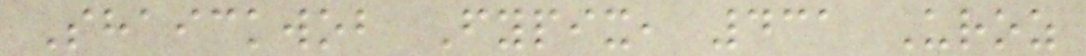Shaickwob Fypix, 431 Uroz
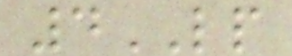4LP
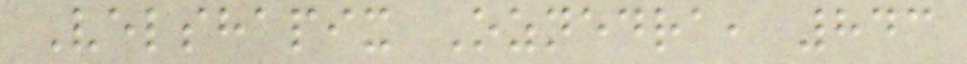Velshapix Oznedra, 843
